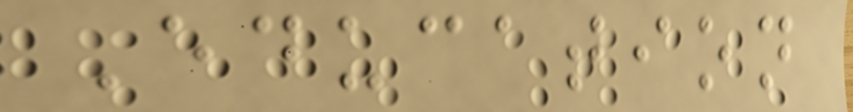Education
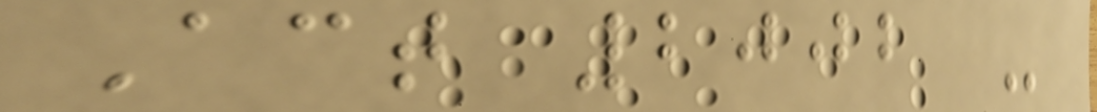Act 2002 -
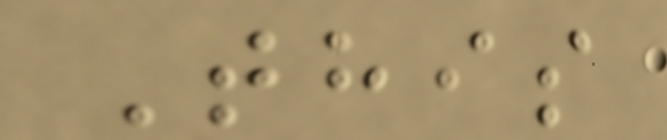This
